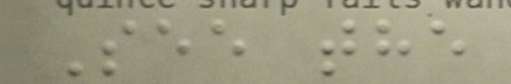See the
